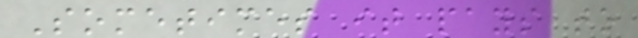Sometimes it pays to
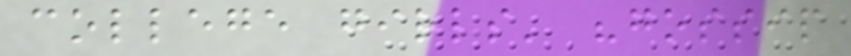college girls' "gossip
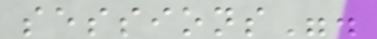sessions".
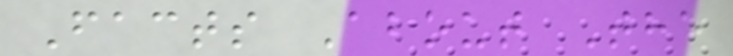Facts About The
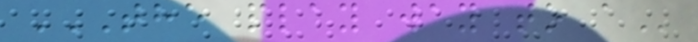THE PLAY WAY TO A
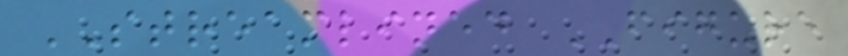STREAMLINED FIGURE
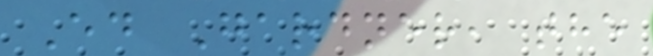Ed Gardner, the
